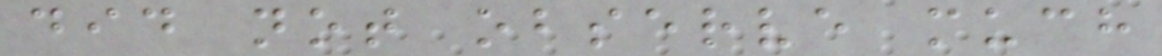did not observe much
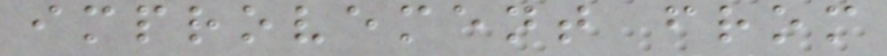improvement from
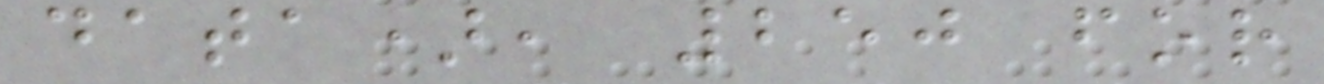data), 250 for
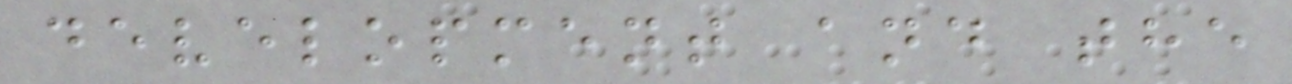development and the
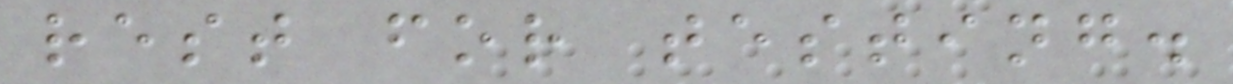rest for testing.
